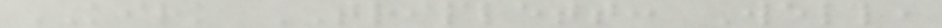KIRK TRIPLETT: Well,
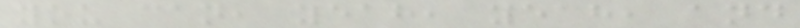you can, yeah, yeah, and
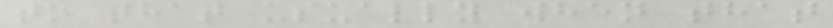to that usually when that
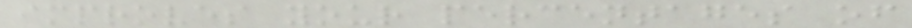improves your percentages of
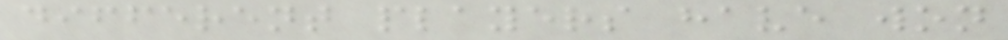different players have won
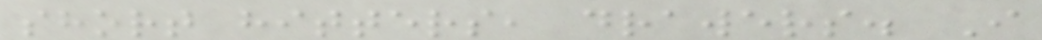short hitters, drawers. I
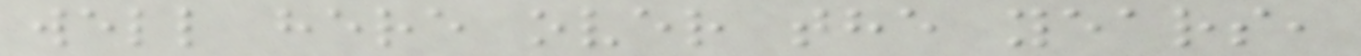well here over the years,
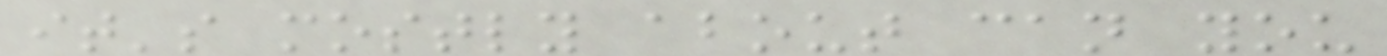it's mostly about can you
